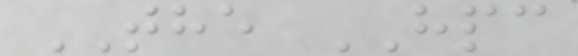THE HPC
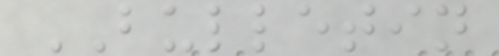BULLETIN
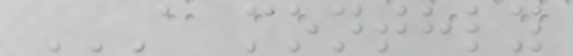A MONTHLY
